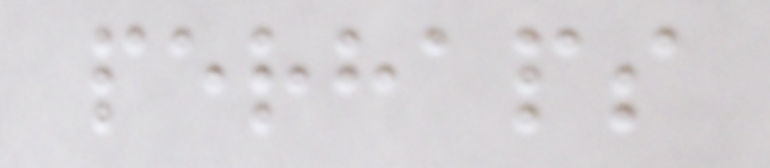perhaps
